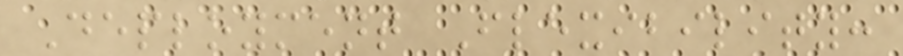Deployment Flexibility:
